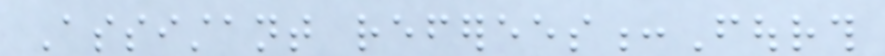Assistant referees:Fourth
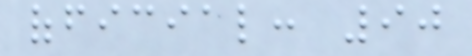official: 90
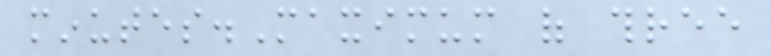minutes.Maximum of three
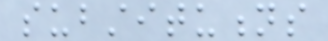substitutions
